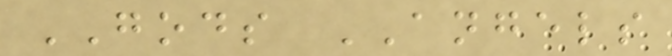GODS ANGELS
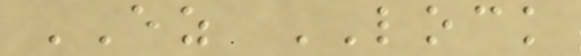EZ LOCK
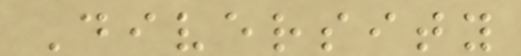Diversity
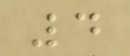4
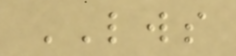LWS
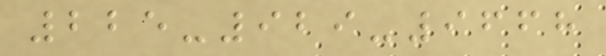225-929-9668
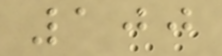100
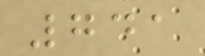741
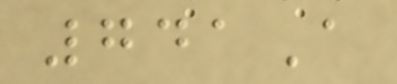741A
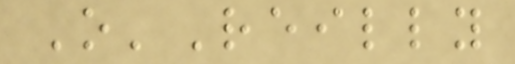O'Reilly
